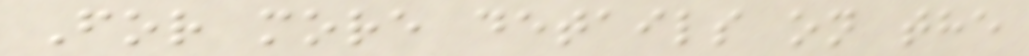For more details on the
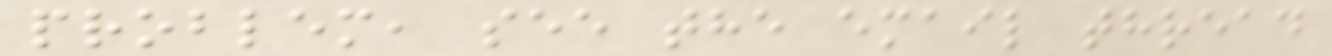problem, see the email thread
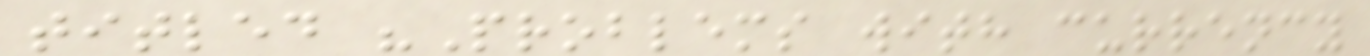titled "Problems with currency
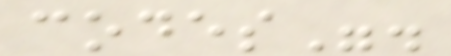codes".
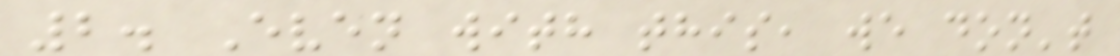2. Even with this, we don't
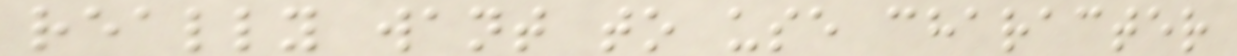really want to use character
